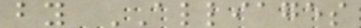by ALLIAGES
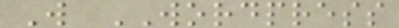W WORDPRESS
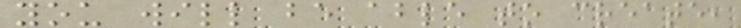you will be able to create,
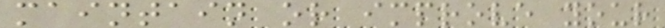maintain or improve your
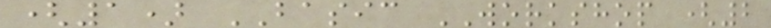(1) BASIC WORKSHOP (2
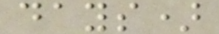days)
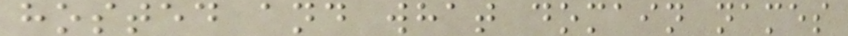hosted and what domain names
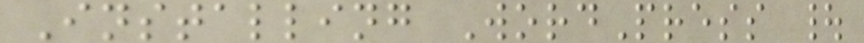Installing WordPress |
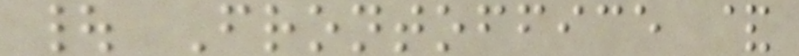| Frontoffice &
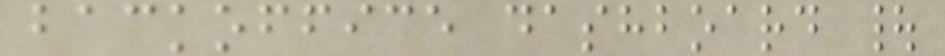backoffice dashboard |
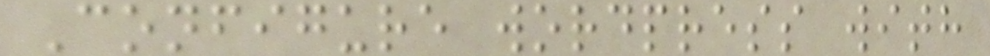Configure wordpress with
